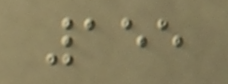155
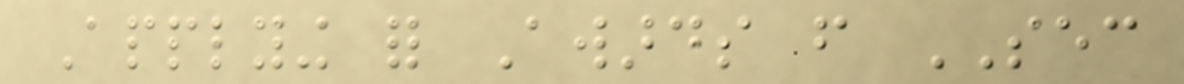Applying for Awards from SEC
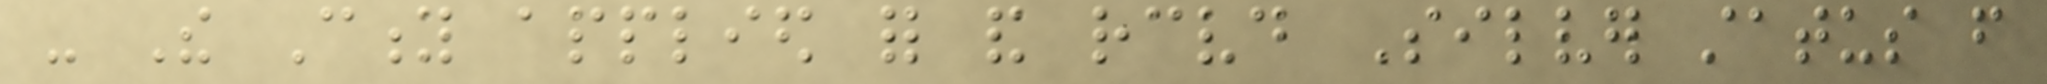- The City applied for and received Silver status from
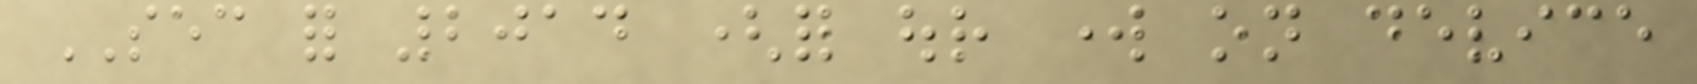SEC for 2014 (for our work on device
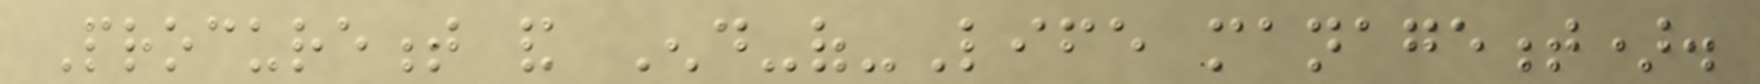Procurement and End-of-Life management).
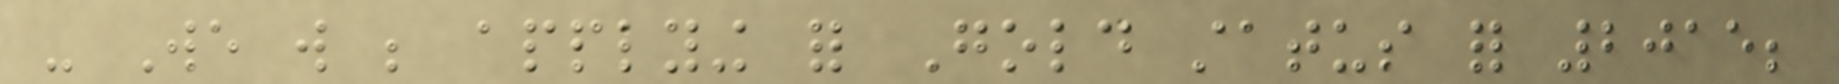- We will be applying for Gold status for 2015;
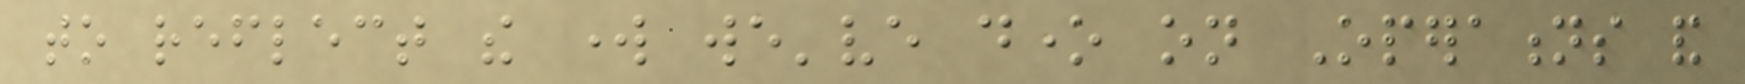to reflect the work we've done on Operations and
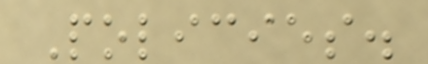Policies.
